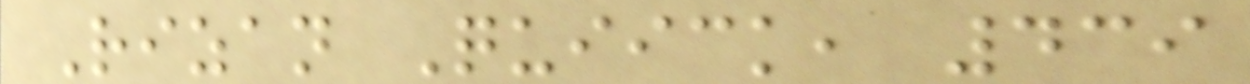Rizan Quiick, 439
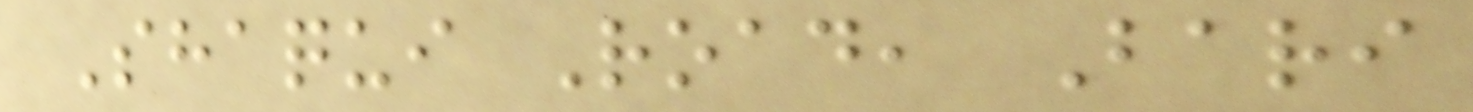Shaqui Road, Bari
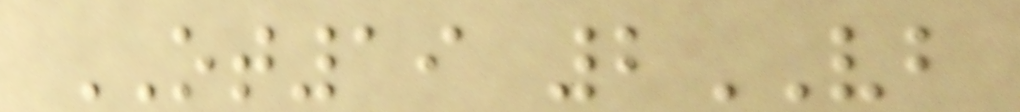OT19 2VB
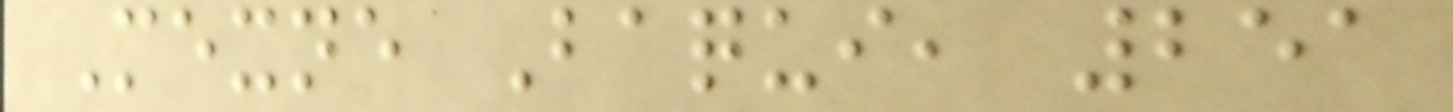Mexne Baqui, 251
